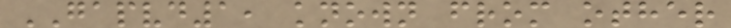GAPVD1, known from other
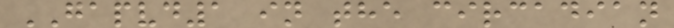GAPVD1 in the circadian
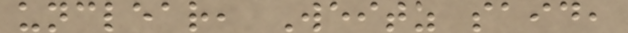unclear, Weitz said,
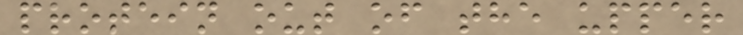protein out of the upper
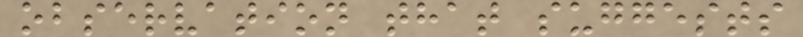observation that suggests
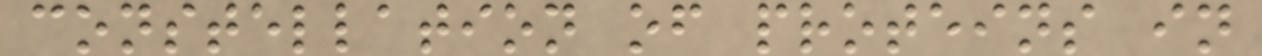constellation of proteins in
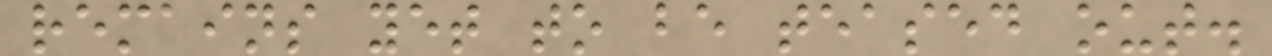remains yet to be teased out.
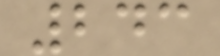243
